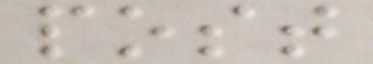post
